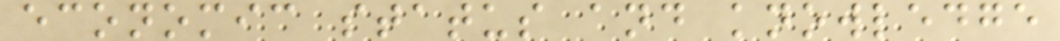economic status and knowledge
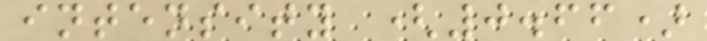intensity (0.66)
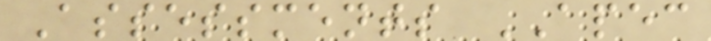Assessments APEC
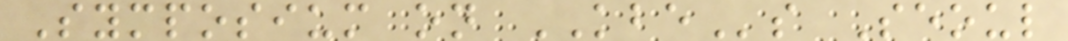Symposium on KBEs Seoul
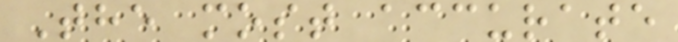The most accurate
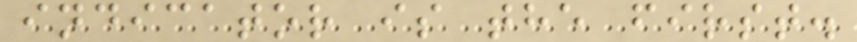indicator is the first.
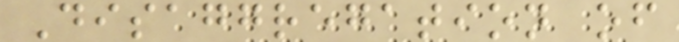Disaggregation of
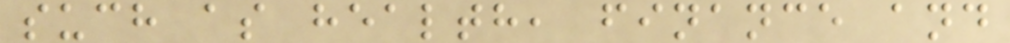such as health, finance and
